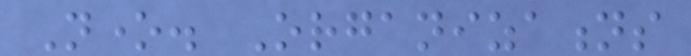None. Organizations
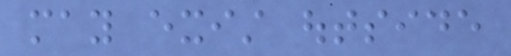may exist outside
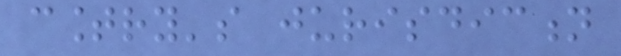country's jurisdiction
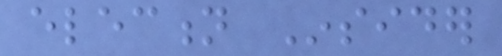election Insider
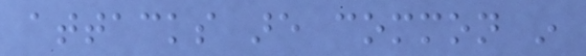attacks are common in
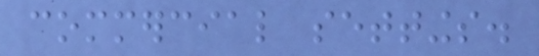commercial settings.
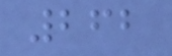262
